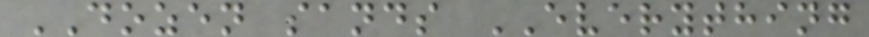DOZEN sands EVERYTHING
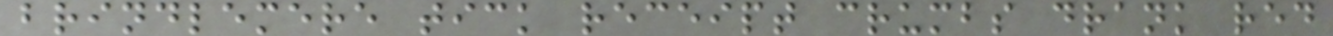brindlemere tick receipt crumbs drank red
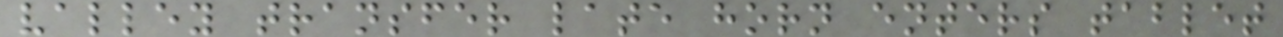valley transfer late horn enters tablet
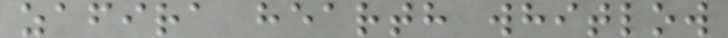zafira hearth whitlow
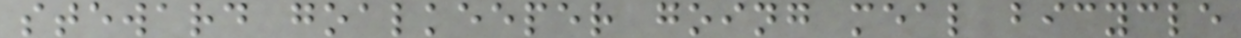steward goalkeeper going meal bicycle
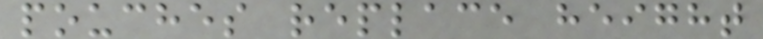pouches replace height
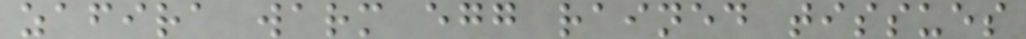zafira warm egg rained tissues
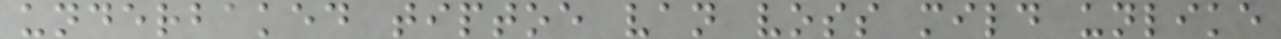underbaked tiptoe van voss mild unlike
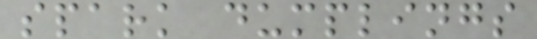spark dumplings
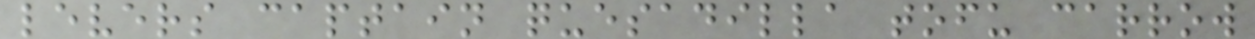levers captain quesadilla tofu carrow
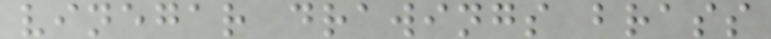vinegar drawings brass
